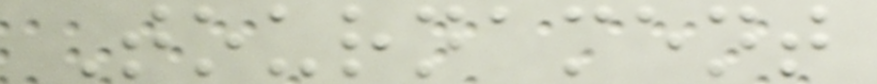Tournament
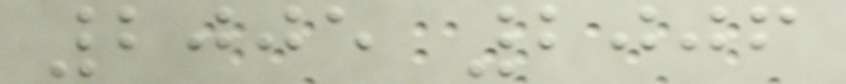2005 2006
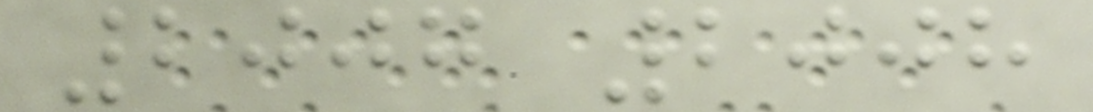2007 2008
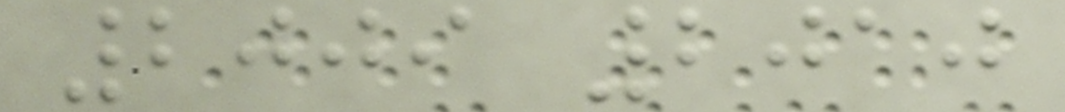2009 2010
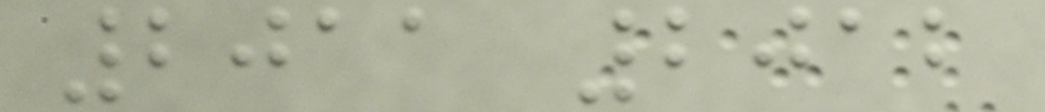2011 2012
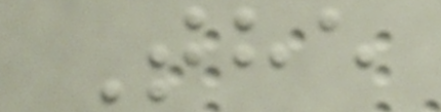The
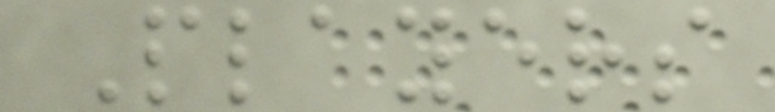Players
